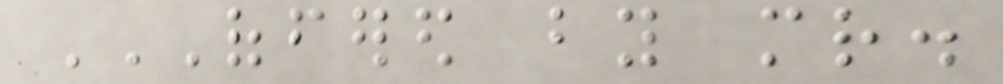OFFERED BY MR.
